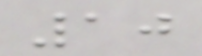10
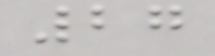27
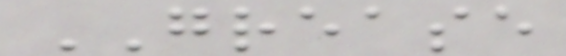GREASE
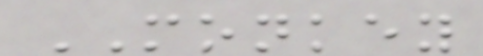MONKEY
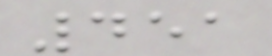451
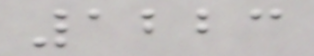1223
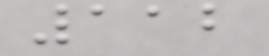112
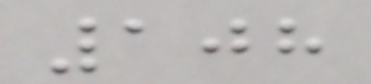108
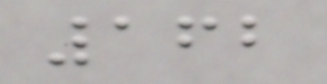162
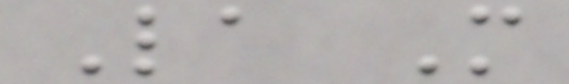La M
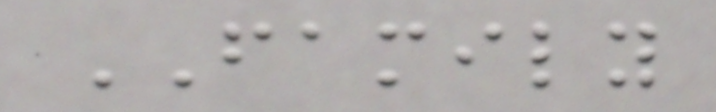FAMILY
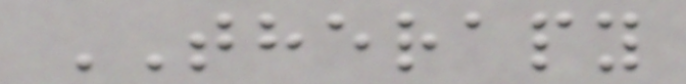THERAPY
